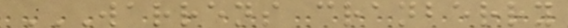WARRENS CRANBERRY
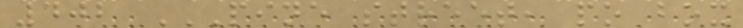402 PINE STREET, PO BOX
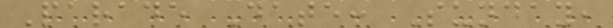Parade Date: Sunday,
